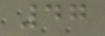47
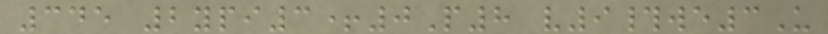345 2ypi3+0P8 v9#we3U
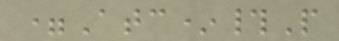=Atc*#P
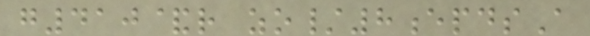g410&r zo/8epdsA
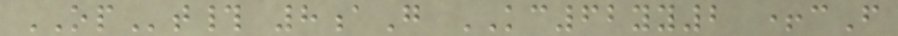OPt# 8aG KC62yy2 +cF
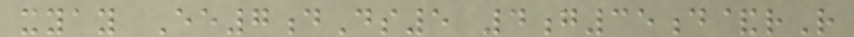xyay Ee7dDs5 4g35d&rR
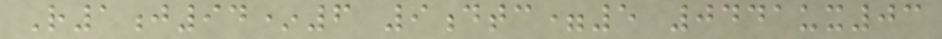R1j94*6 9dtc=5 0441ux03
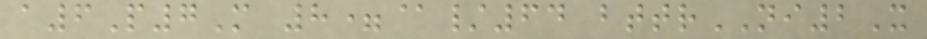a6P7M 8=@/64 bttrNI2X
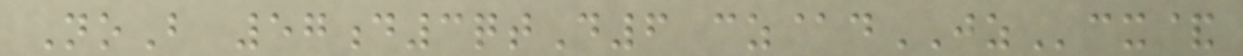NoB 57d3qtD6 cz@dJZcx&
